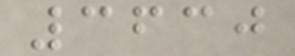3630
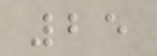25
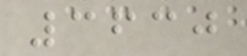3630
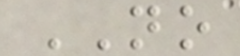NO
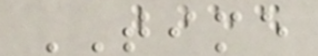TIME
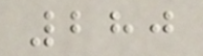280
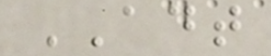ADT
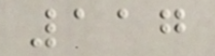117
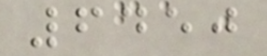6450
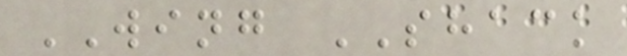WING SHACK
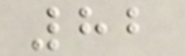82
